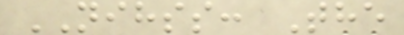NIHSS: The
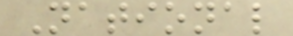National
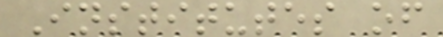Institutes of
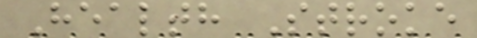Health Stroke
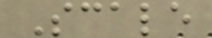Scale
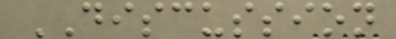DISCUSSION
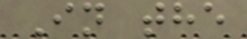In the
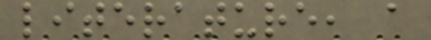literature, a
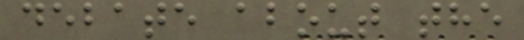debate about the
